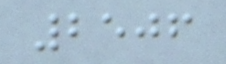2506
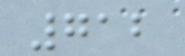712
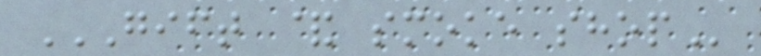GIFT & SMOKE SHOP
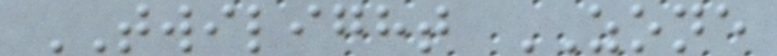TWILIGHT ZONE
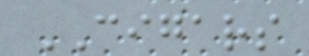CIGARS
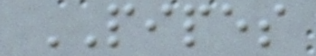PIPES
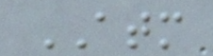ATM
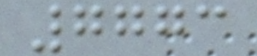7773
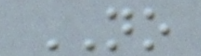NO
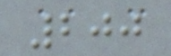200
